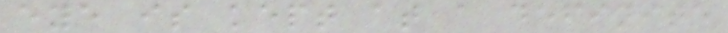eye is kept at a definite
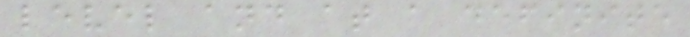level and at a definite
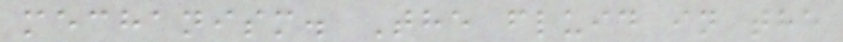mechanism. The fluid in the
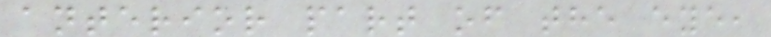anterior part of the eye,
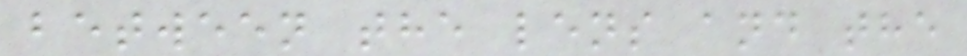between the lens and the
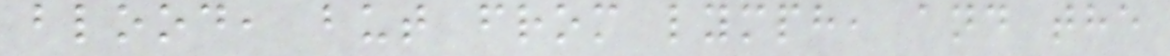blood, but from lymph, and the
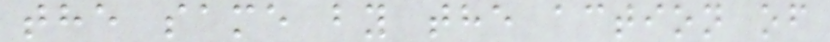the same by the action of
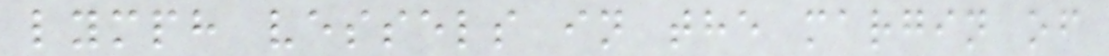lymph vessels in the margin of
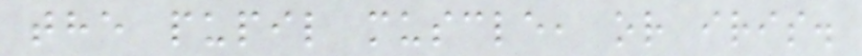the pupil muscle, or iris.
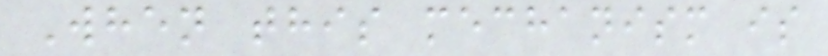When this mechanism is
